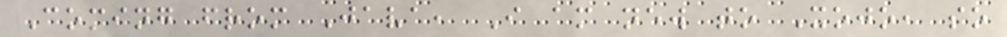Coming from Java, I am new to Xojo, so
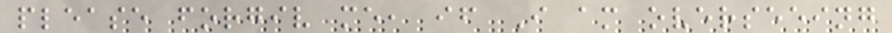please forgiv me, if I am overseeing
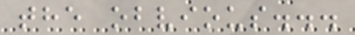the obvious...
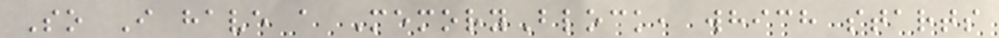So I have a MemoryBlock, which starts
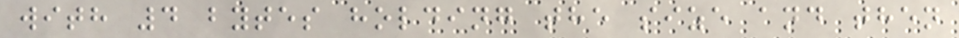with 4 bytes holding the size and then
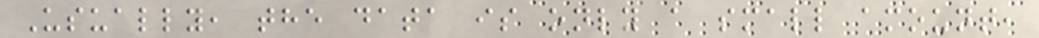Usually, the data is only a small amount,
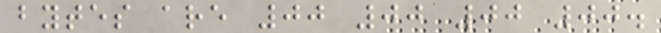bytes are 00 00 00 00.
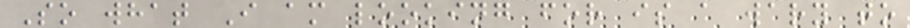So what I am looking for is a wary to
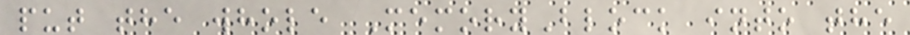put the whole MemoryBlock into the
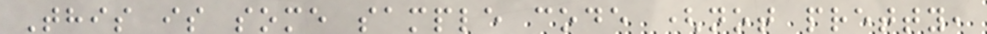This is some sample code (not pretty,
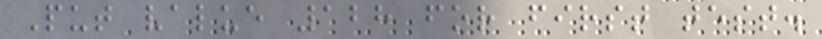Put value 128 for first test.
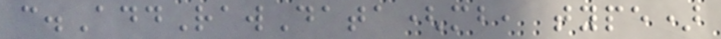c.AddRawData(mb, type)
